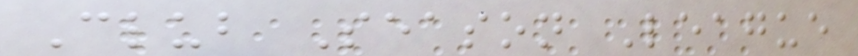Club Season League
